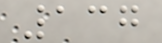137
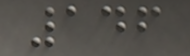146
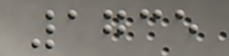1735
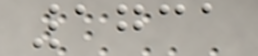1731
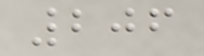206
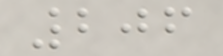206
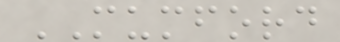MUMFORD
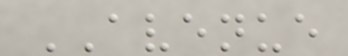AVENUE
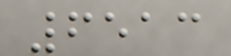6513
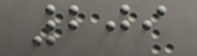209
